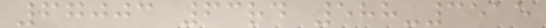67003 63rd 588-3515
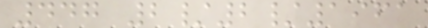447 2/2/1961
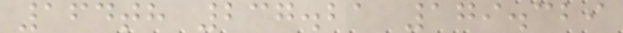164th 237.21 179.329
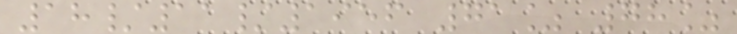18/11/1956 71% 78%
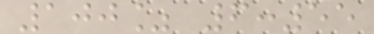100% 6:55
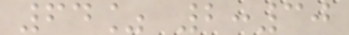64% 2:30
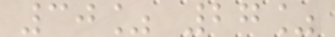30% 27%
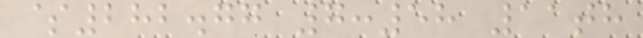$282.77 7:58 11th
